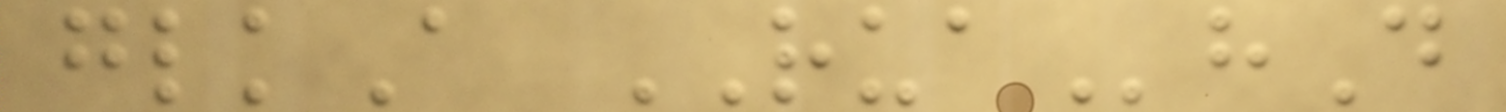glkA RUAhD
